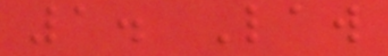1. Law
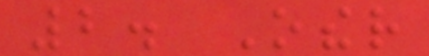2. Other
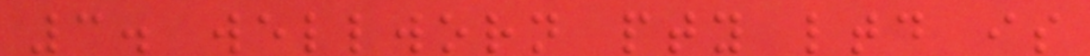3. wellworn pty ltd is
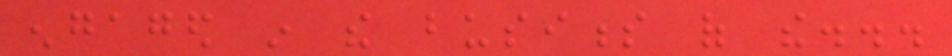engaged in the business of the...
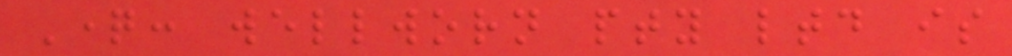Question: wellworn pty ltd is
